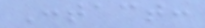Contact:
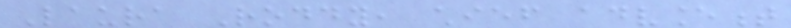Laura Roddy, chief advancement
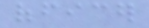officer
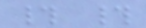# #
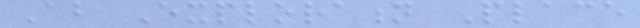About Exploration Place
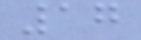17
